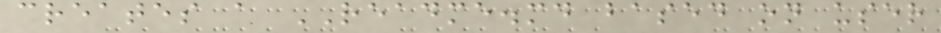creates a README.md based on user
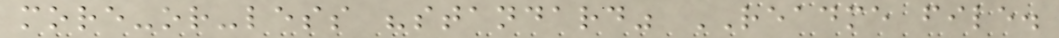more-or-less "standard" README file.
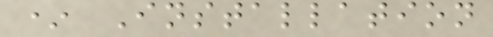* Installation
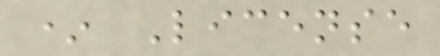* License
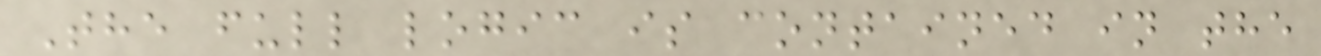The full logic is contained in the
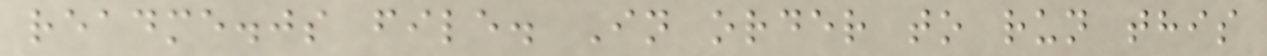readme.js file. In order to run this
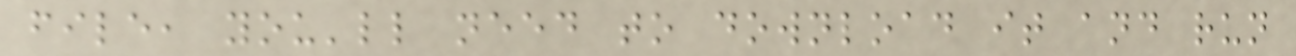file, you'll need to download it and run
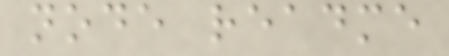node readme
